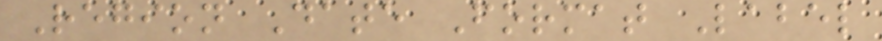Region Date Format Label
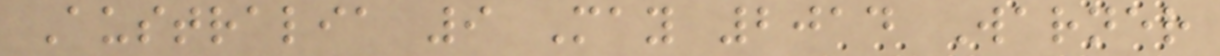Australia 9 May 2014 Warner
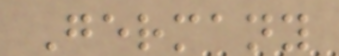Germany
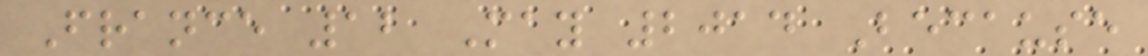France 12 May 2014 Because
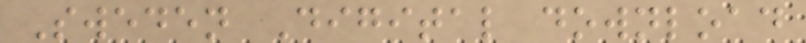Sweden Digital download
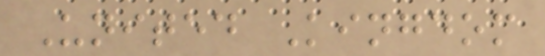United Kingdom
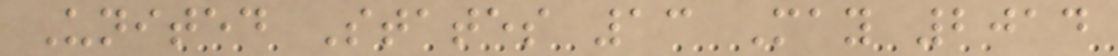United States 13 May 2014
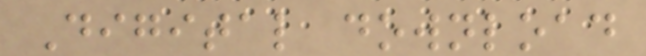Digital download
